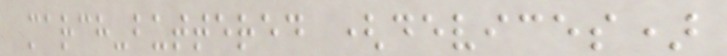march-buttered (devices)
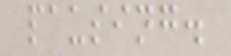pausing.
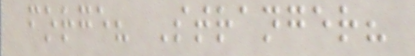forge? Stranger?
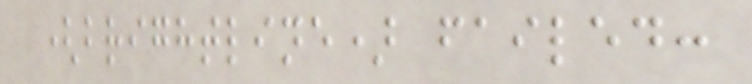(brightline) failed:
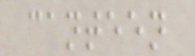canteen
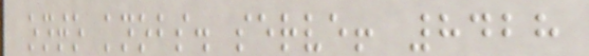onto knobs. serve! 8428
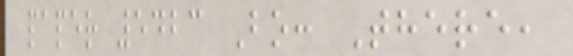paper 5423 Bo: There,
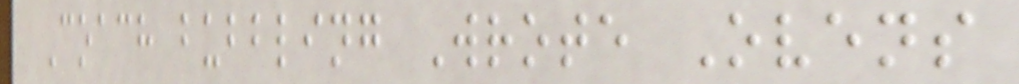Coach bubbling Wrote Ovens
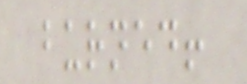burned!
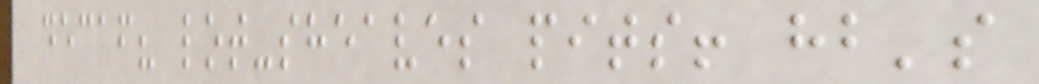decaf? lot-sheaves pits! hb's
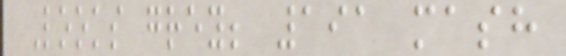Looks grey; 191 mash
